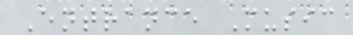Entrance Music
